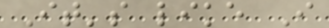It's like I
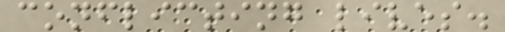conflicting lives.
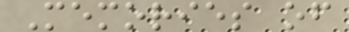Memories of
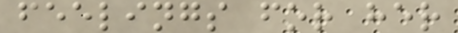feelings for her
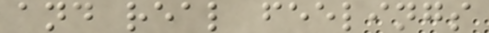and real feelings
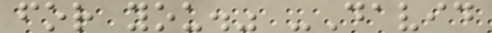for you." -David
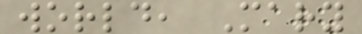world, Mary
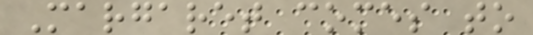Margaret comes to
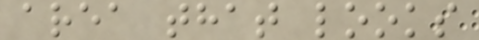area that looks
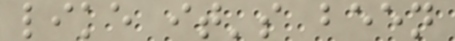like it's been
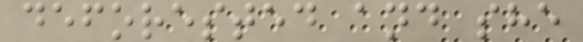deforested and she
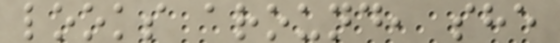looks around, she
